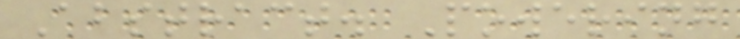Abstract. Powering
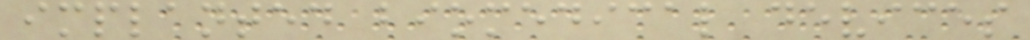implanted biomedical devices
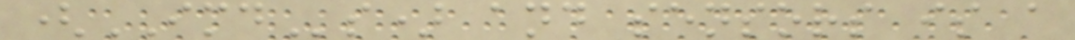(IMDs) and sensors is a
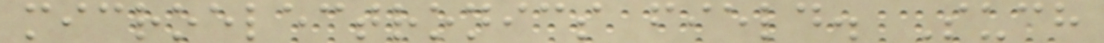microelectronics field. Such
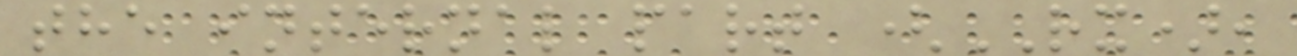the internal part (RX),
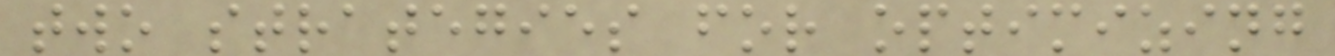two strategies for optimizing
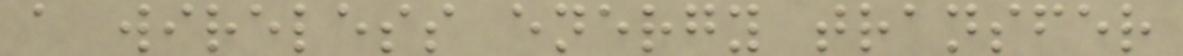a wireless energy transfer
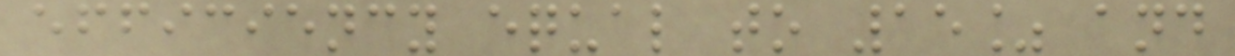efficiency equal to 15% and
